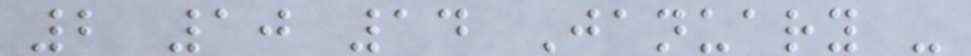2 10 14 January -
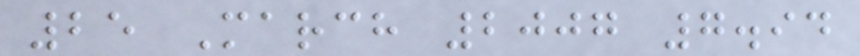25 March 2007 7.94
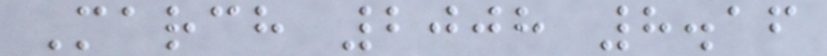March 2008 8.16
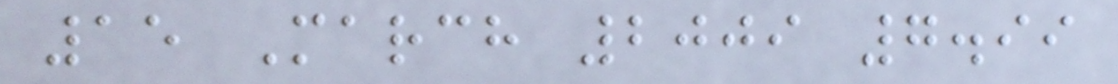15 March 2009 7.99
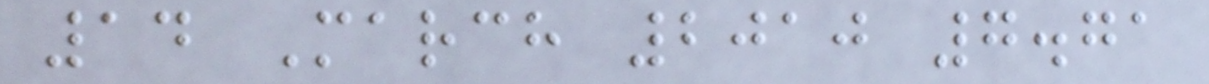14 March 2010 7.71
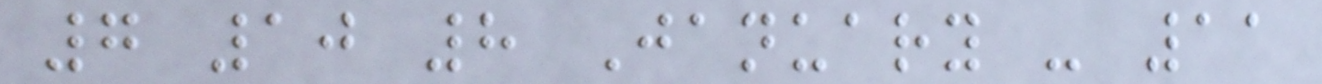7 10 8 January - 11
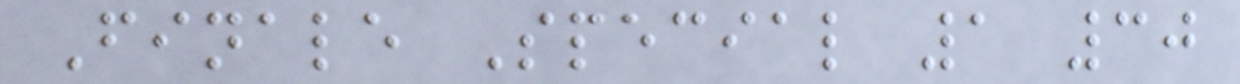Finale Special 1 30
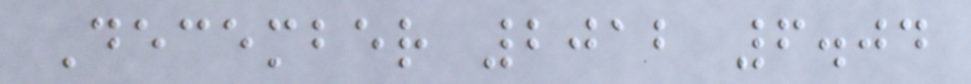December 2012 6.04
